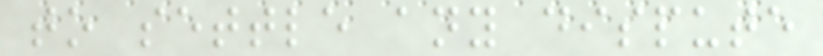to settle any dispute
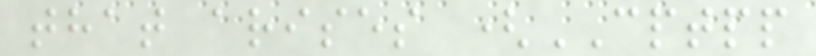that arises (CPTPP
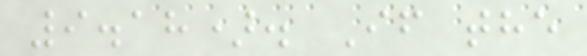9.18). If the
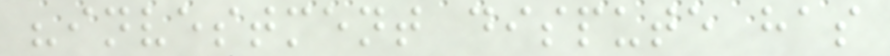"investment dispute has
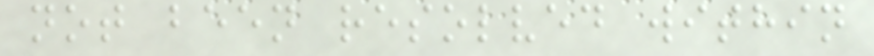not been resolved within
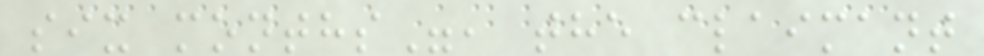six months", the claimant
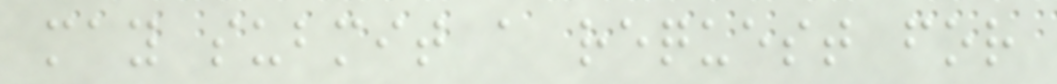may submit a request for
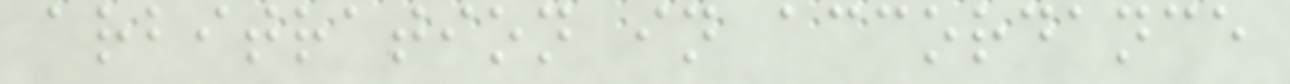arbitration in accordance
